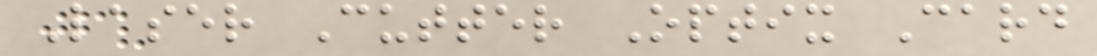Laser Cutter Optix Card
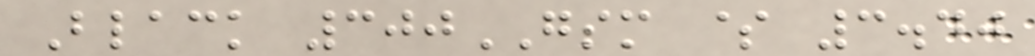Black 300GSM $ 3.40
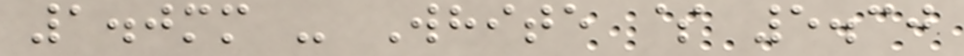1.0mm - White $ 5.30
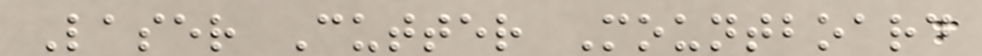Laser Cutter Mountboard
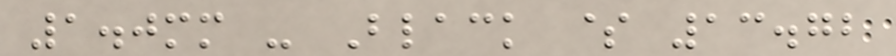1.0mm - Black $ 13.72
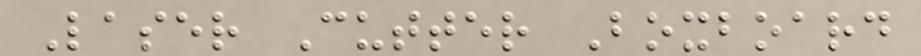Laser Cutter Boxboard
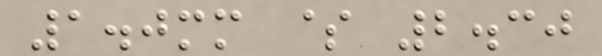1.0mm $ 2.30
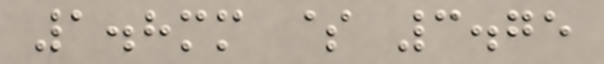1.8mm $ 3.75
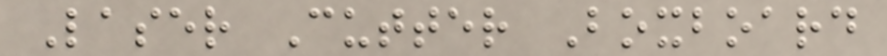Laser Cutter Boxboard
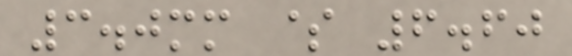3.0mm $ 6.60
